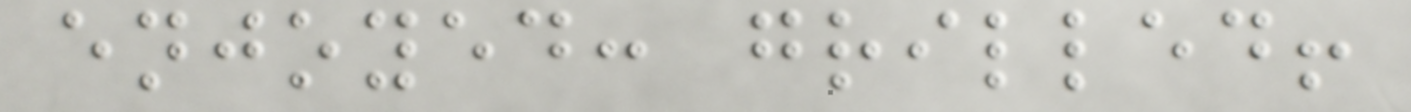enjoyed: grilled!
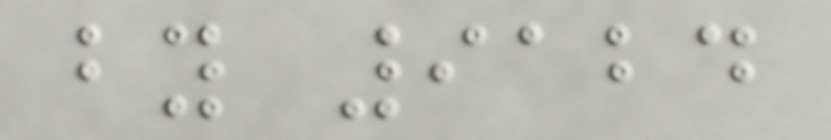by 9124
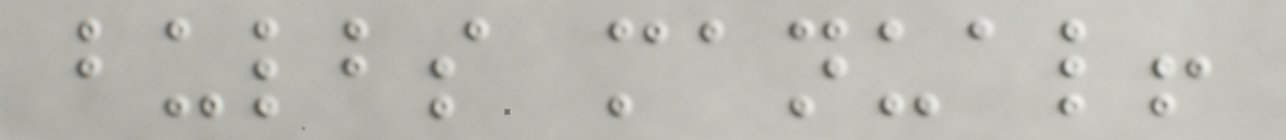bulbs manual!
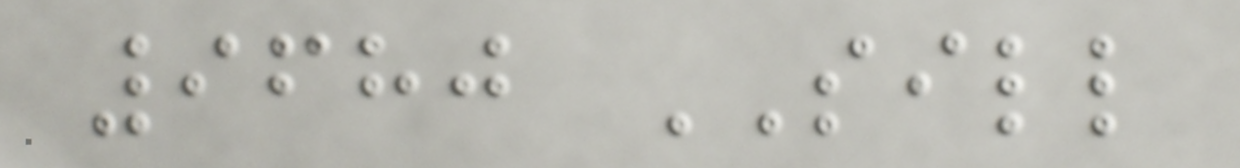9680 SILL
